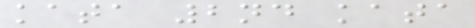kata 2nd kata
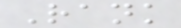Rank
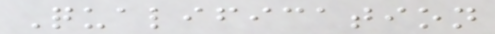Qualification
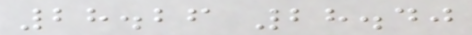28.26 28.40
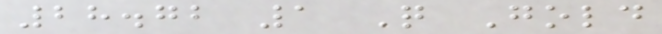28.72 1 Q Gold
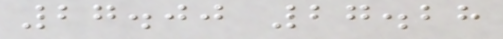27.00 27.28
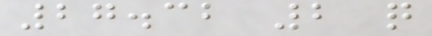27.32 2 q
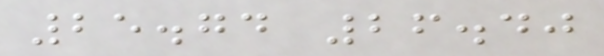25.74 26.40
